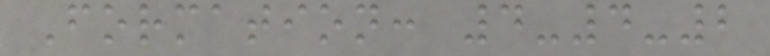Formation: 4-4-2
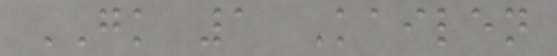GK 1 Kailen
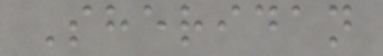Sheridan
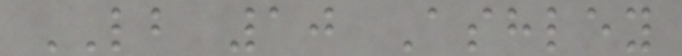LB 10 Ashley
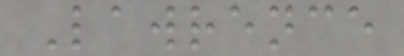Lawrence
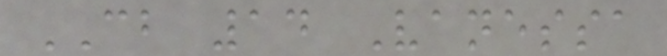CB 14 Vanessa
